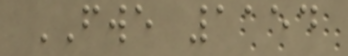FWE 1154
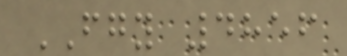FGY 4856
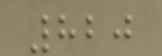820
